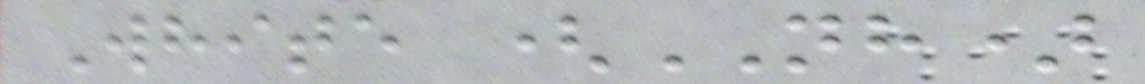White (NH)
